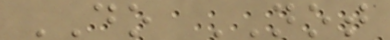DO NOT
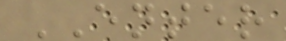ENTER
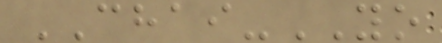CHAI-YO
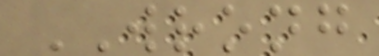WRONG
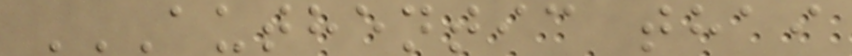AUTHENTIC THAI
